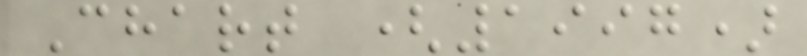Chart (1997)
